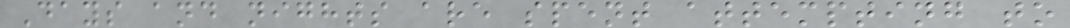Days and nights are spent attempting to
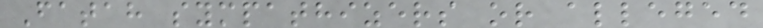Fatah sympathizers or alleged
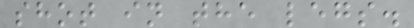shot in the legs.
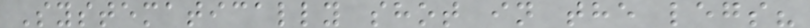Systematically shot in the legs?
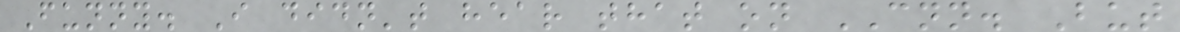Funny. I didn't hear that on CNN. But
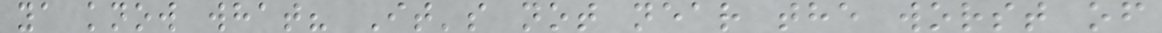ya know what? It's not near the worst of
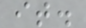it.
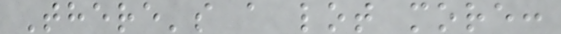There's a lot more:
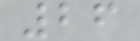26
